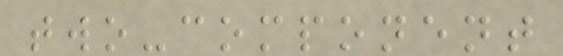two-component
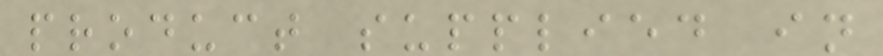product supplied in
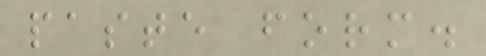paste form.
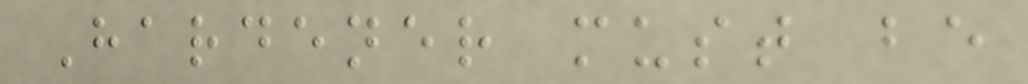Hardener must be
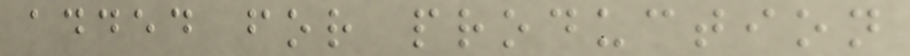added for production
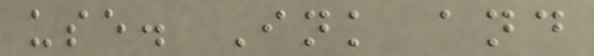use. Ink and
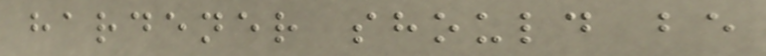hardener should be
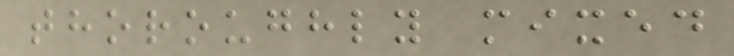thoroughly mixed
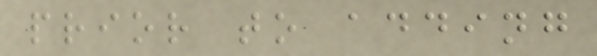prior to adding
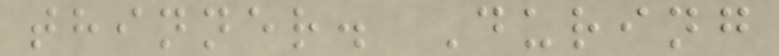thinner. During
